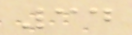34
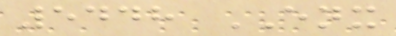5448 ENX
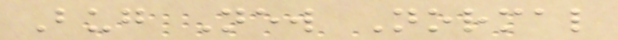Bug New Normal
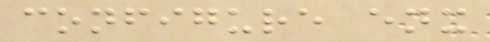configure enx
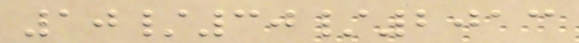10/30/2013
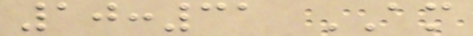10:31 AM
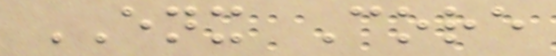ENX Core
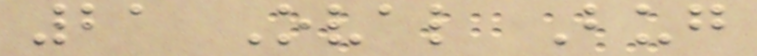21 Oval Bug
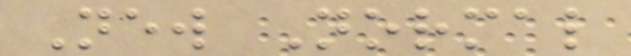New Normal
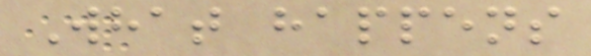What happens
